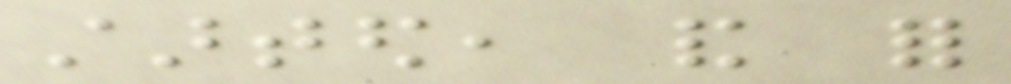started, and for
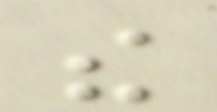the
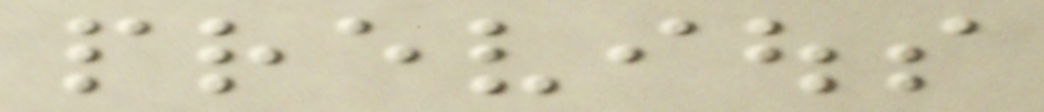previous
